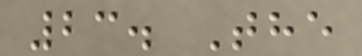23. The
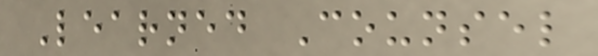Learned Counsel
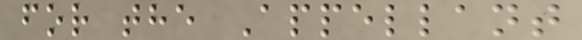for the Appellant
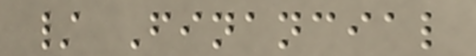/ Financial
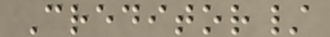Creditor/
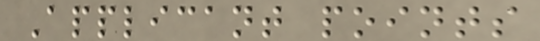Applicant points
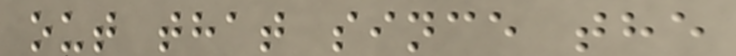out that since the
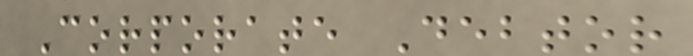Corporate Debtor
